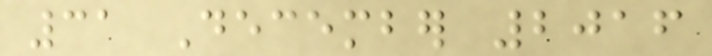31 December 2016
